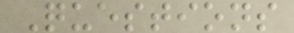Questions
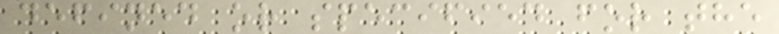defined or specified for the
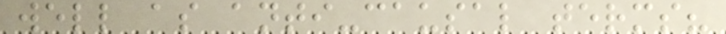well as anti-causal terms?
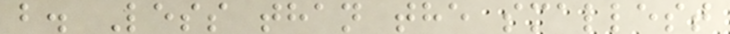b. Less than the smallest
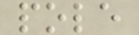pole
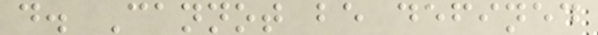d. Cannot be defined
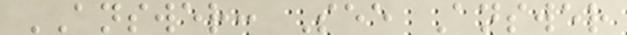ANSWER: See Answer
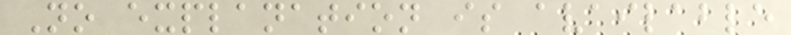No explanation is available
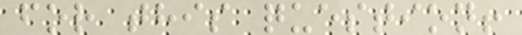for this question!
